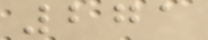271
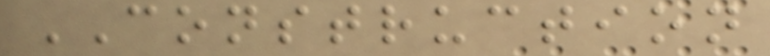CONSTRUCTION
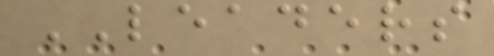LEADERS
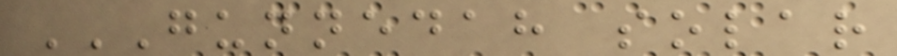GUNNEDAH SOLAR
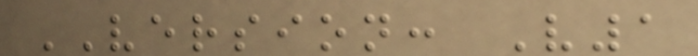VERSION: V1
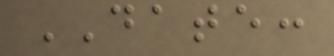DATE:
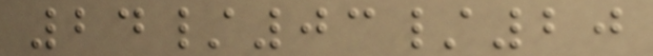24/03/20
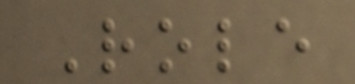Role
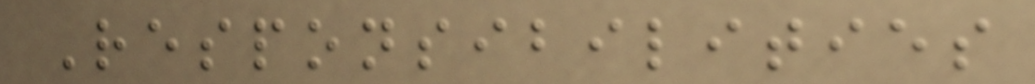Responsibilities
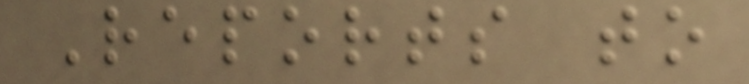Reports to
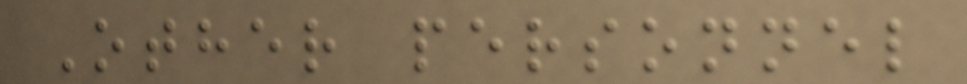Other personnel
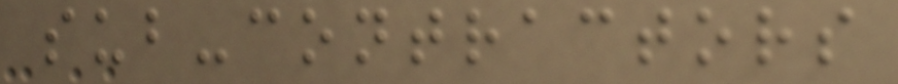sub-contractors
